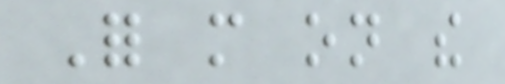For more on the
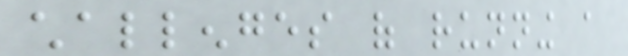challenges of running a
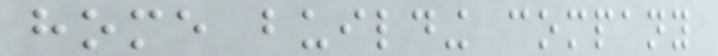home building company
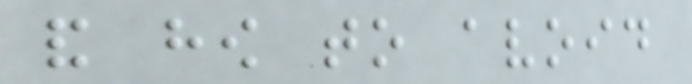and how to avoid
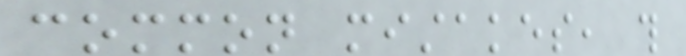common mistakes, this
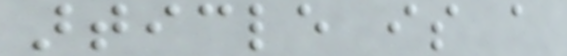article is a
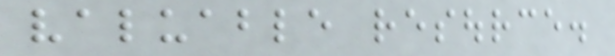valuable resource.
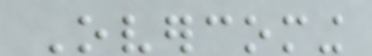Overcoming
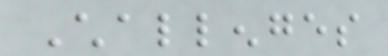Challenges
